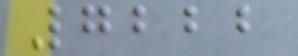7222
